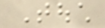Touch
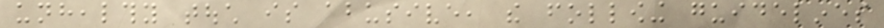unhealthy touch is abusive, the following guidelines
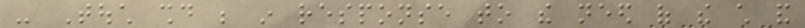- Touch should be in response to the need of the child and
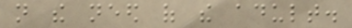not the need of the adult.
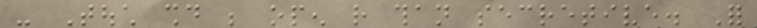- Touch should be open rather than secretive. For
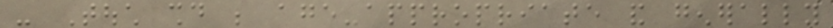- Touch should be age-appropriate and generally
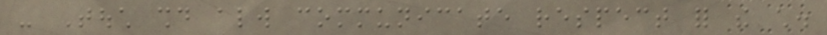- Touch should always communicate respect for the child.
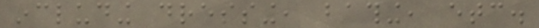including dressing, bathing, etc.
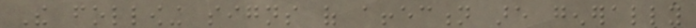The following signs of affection are generally
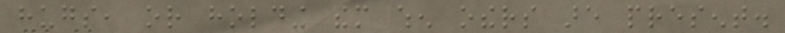hugs, or holding them when others are present.
